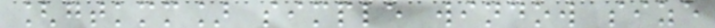[gtkmm] simple window size
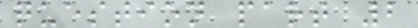question part 2
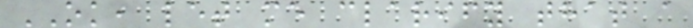OK, let me clarify that a
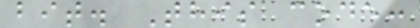bit. This code:
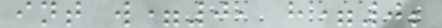int w=0, h=0;
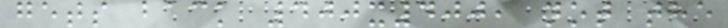gets back 400x400, not the
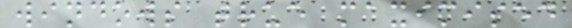windows true maximised
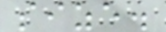size.
